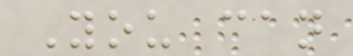You can
